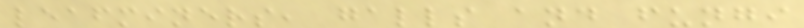leafminers, galls and fungi
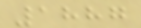1887
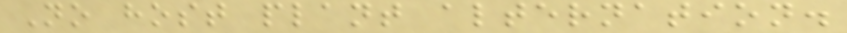No host plant alternation.
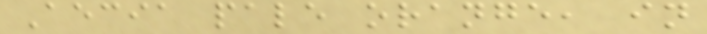Aecia pale orange, in
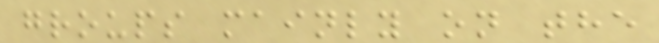groups mainly on the
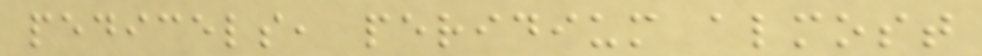pedicels, peridium almost
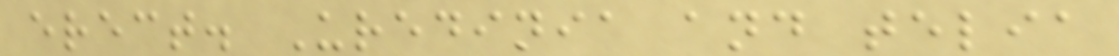erect. Uredinia and telia
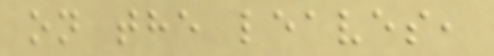on the leaves,
